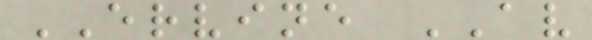ERVINE AV
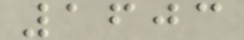1603
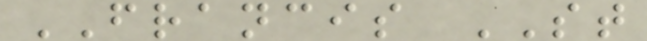FRANCIS ST
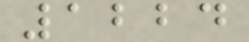1224
